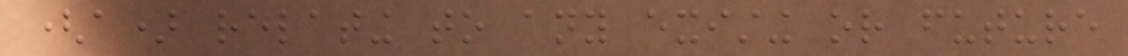(a) relating to any existing or future
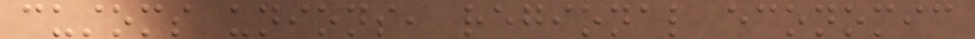customs unions, regional economic
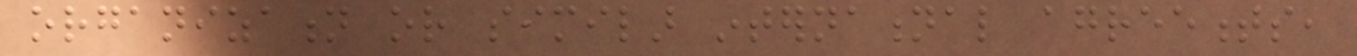organization or similar international agreements,
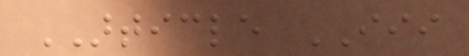ARTICLE III
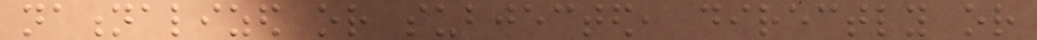nationalized or subjected, directly or
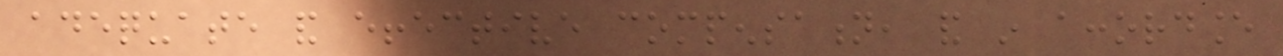adequate and effective compensation, and in accordance
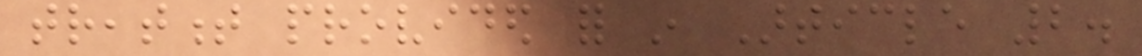treatment provided for in Article 2.
